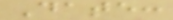Date:
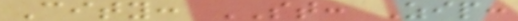City: ST: Zip:
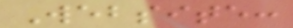Website:
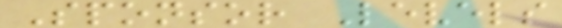Sponsor Levels
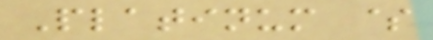Platinum $
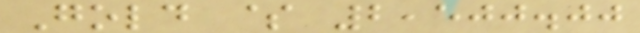Gold $ 2,500.00
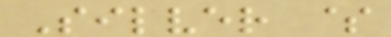Silver $
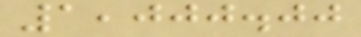1,000.00
